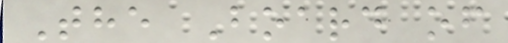The Board of
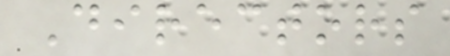Directors
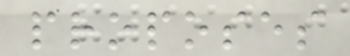proposes
